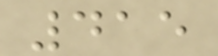415
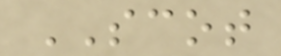SCOT
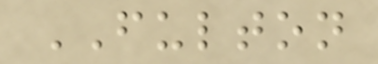FULTON
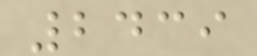2439
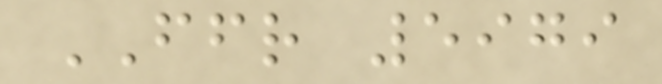FFR 5979
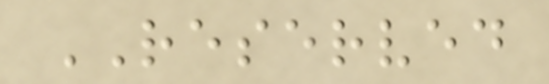RESERVED
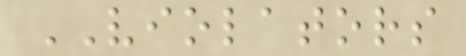VIOLATORS
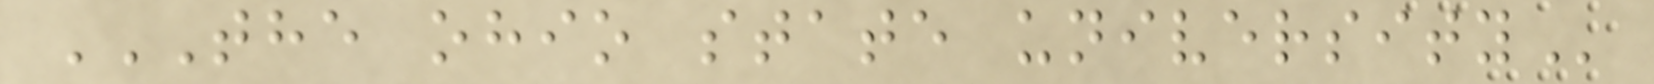THE OHIO STATE UNIVERSITY
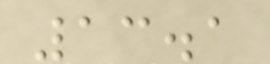13.1
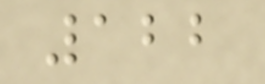122
